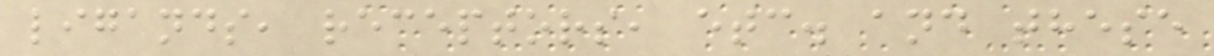ligands, receptors, etc. and these
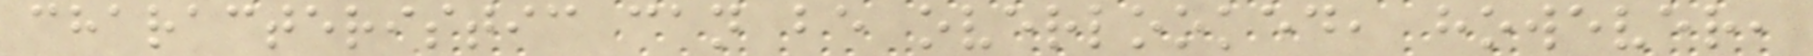characteristic can be overlooked, however,
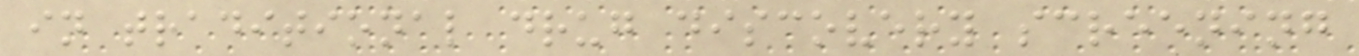in traditional drug discovery screening
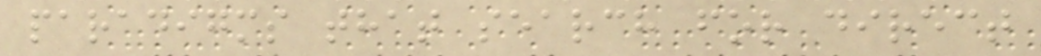paradigms that search for direct
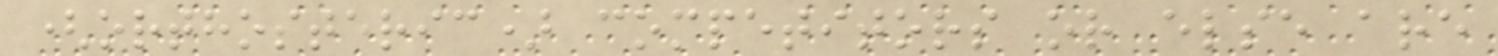(orthosteric) competitors or else are
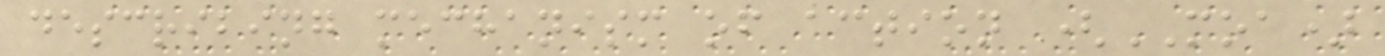describing mechanism of action (MOA)
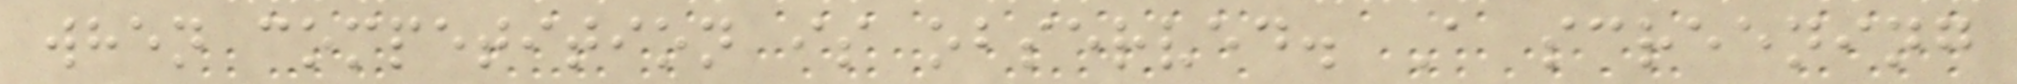when competition is observed. A screening
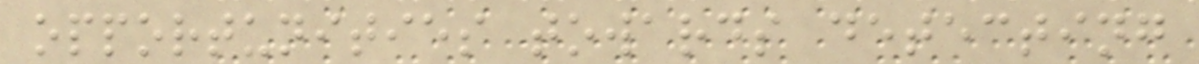opportunities towards detecting
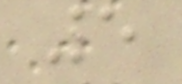5
